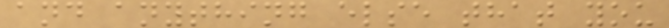and anything else that you
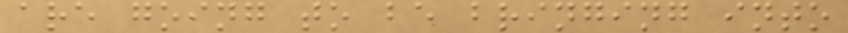are going to be bringing into
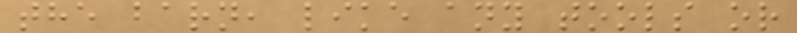the barn, like any tools or
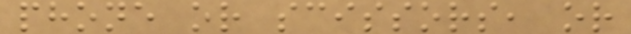phone or scissors, or
